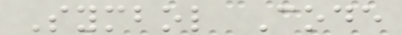Symbol Code
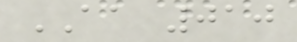AA 010
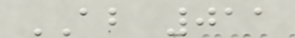AB 011
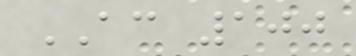AC 100
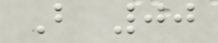B 00
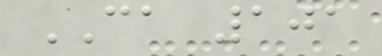CA 101
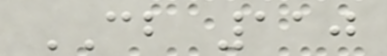CB 110
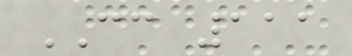CC 111
